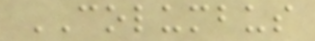COLUMBUS
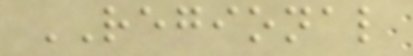REGIONAL
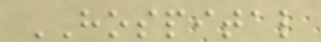HOSPITAL
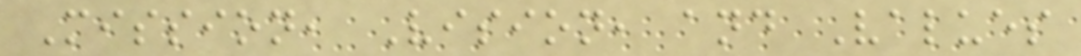Mission, Vision, and Values
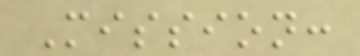Mission:
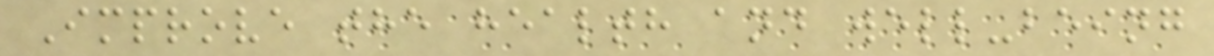Improve the health and well-being
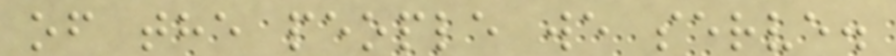of the people we serve.
